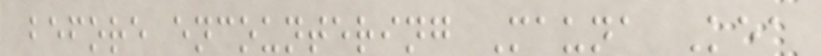before encountering Mauna Kea
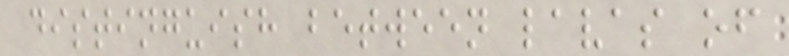distinguish between lavas of
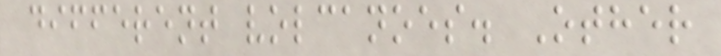different volcanoes. Other
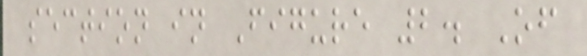section in Figure 2. Of
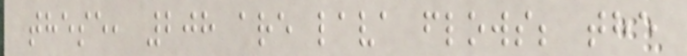these, 208 are lava flows; the
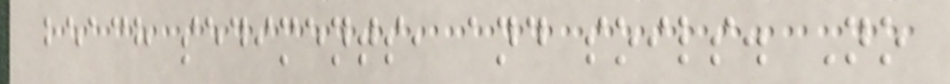beach sediments, and soils. No
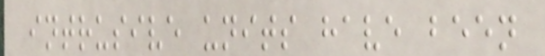intrusive units have been
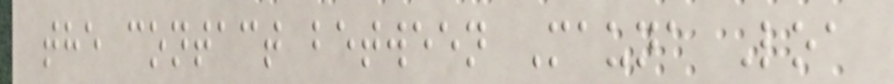the contact between Mauna Loa
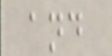and
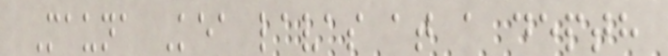Mauna Kea lavas at a depth
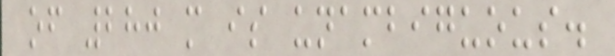of 280 m is unambiguous.
